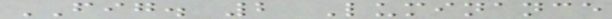FIG. 2 Luminance
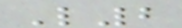L2
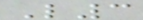L3
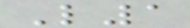L1
